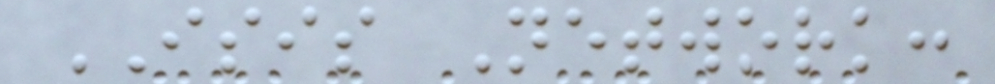ISIS Network:
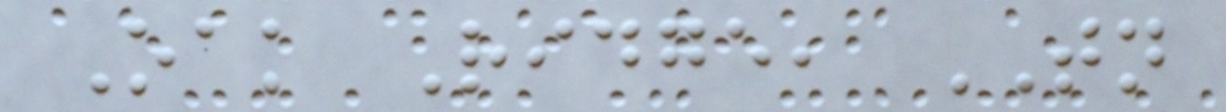Oak Ridge, TN
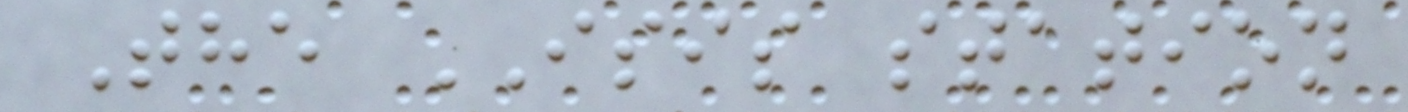The ISIS station
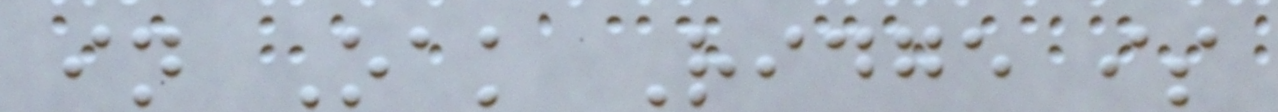in Oak Ridge is
